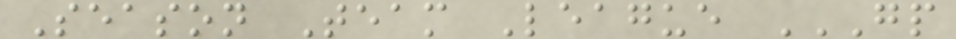Season Team League GP
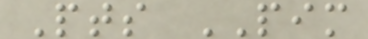Pts PIM
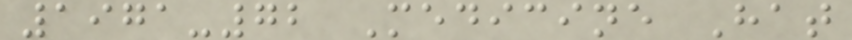1971-72 Medicine Hat
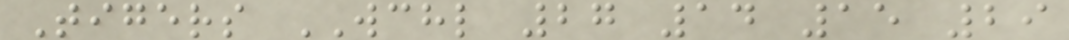Tigers WCHL 27 14 15 29
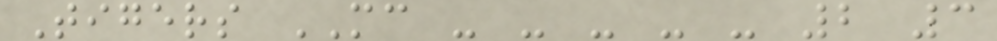Tigers MC - - - - - 2 3
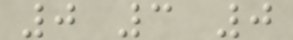0 3 0
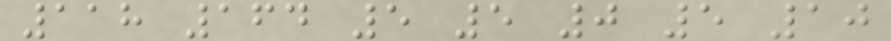118 164 5 5 0 5 10
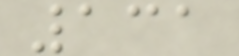131
